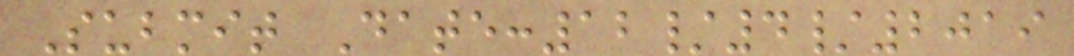Submit Date:12/4/2019
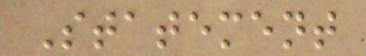Statement
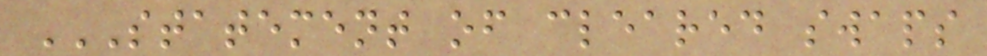STATEMENT OF CLEARED SWAPS
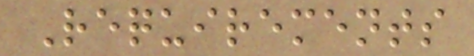Requirements
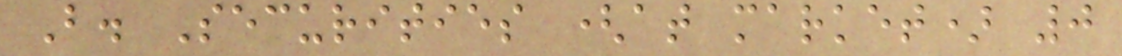B. Securities (at market) 0
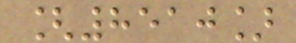[8510]
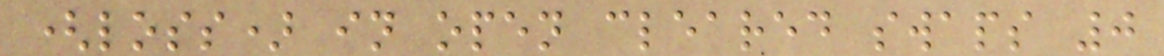(loss) in open cleared swaps 0
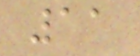11
